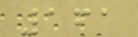161
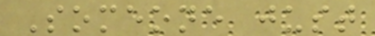Someone just
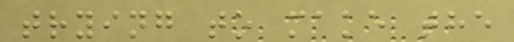trying to make the
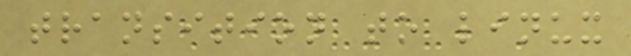transition to linux
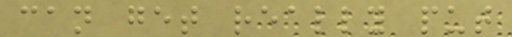can get really put
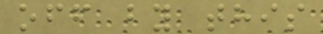off by this
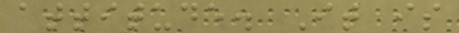attitude. It is
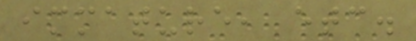immature, etc.
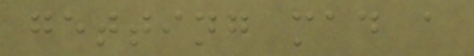getting mad a
